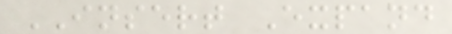INSERT Expand
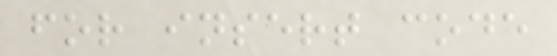for insert code
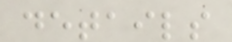details
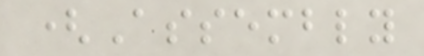(Assembly
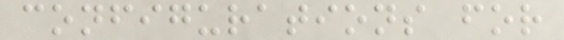configurations for
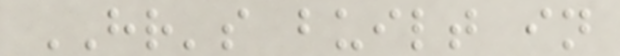HR's built in
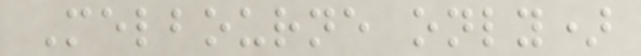Melbourne only)
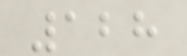128
